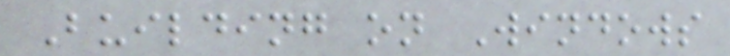Building on Windows
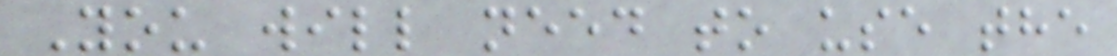You will need to use the
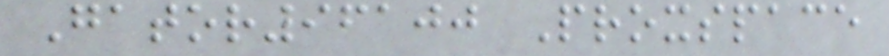Gator96100 Proxspace
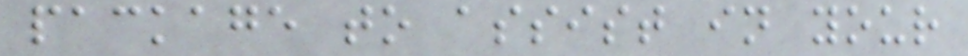package to assist in your
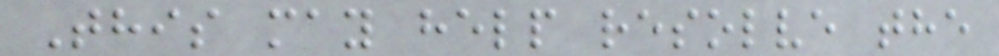This may help resolve the
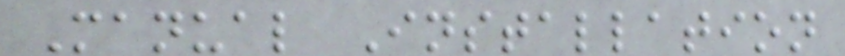Manual Installation
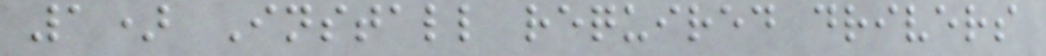1) Install required drivers
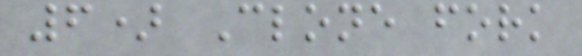6) Clone fork
